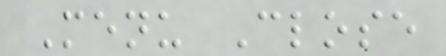Menu Close
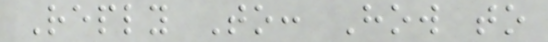Reply To: How to
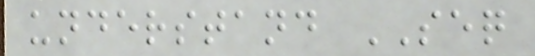understand SEQ
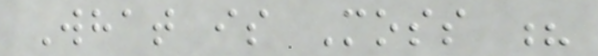What is Moss ?
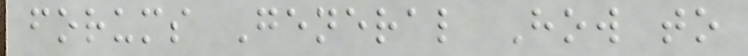forums General How to
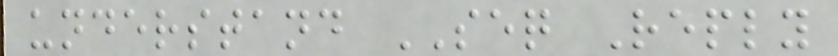understand SEQ Reply
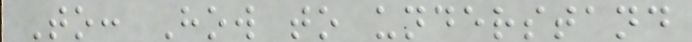To: How to understand
